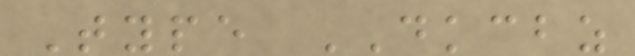Type DKCBZ
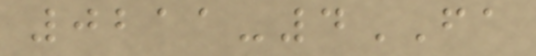0211-4FA
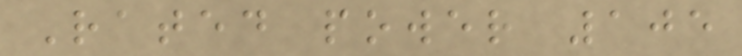Rated power 105
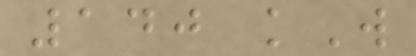140 kW
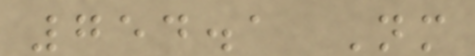754.1 Nm
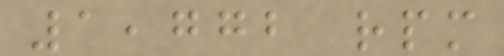1,772 rpm
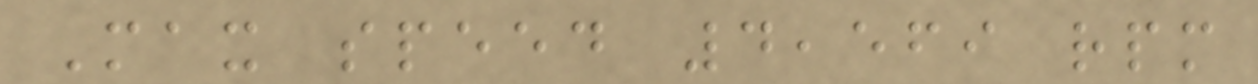Max speed 4,569 rpm
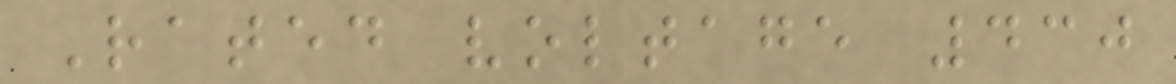Rated voltage 430
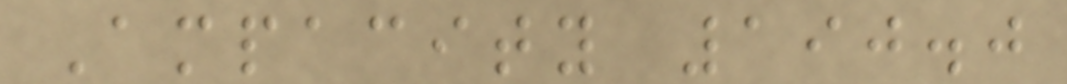Ampacity 190.0
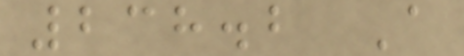238.2 A
